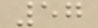57
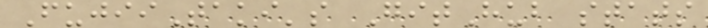FujiiTaki's GitHub stats
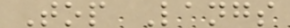Top Langs
